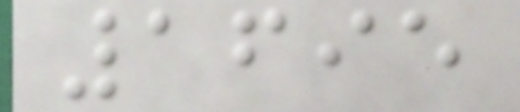1695
